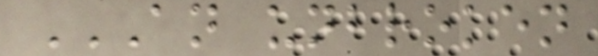AN UNBROKEN
